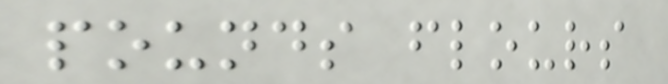pounds flours
